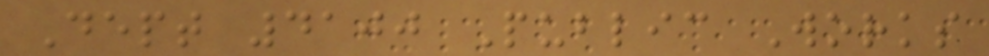Dept 4100 Public Works
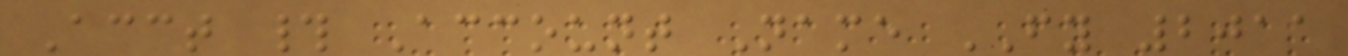Acct # Account Name FY 2011
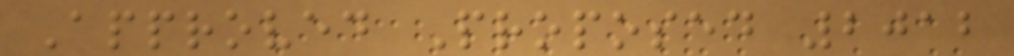Approved Proposed 2012
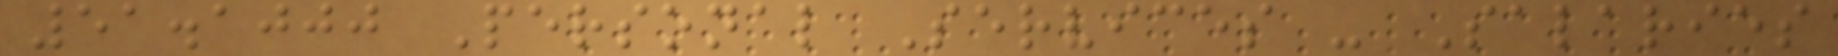51.1000 Personal Services - Salaries
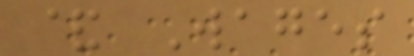& Wages
